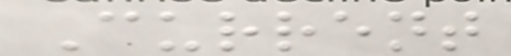Current
